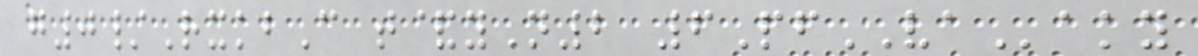g0/RxkbC t&yN2 6PfVAaky
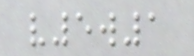v5w1
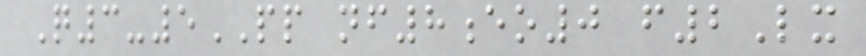Q3-5PP nf8eo0 f2Lx
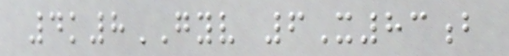4k8GYV 6X83b
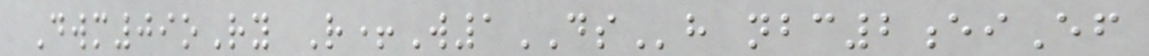Dwm09oRy R+W1DSh nbc2eiEf
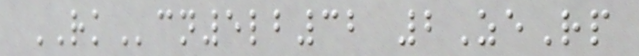RKcn5lb32 2ZeRp
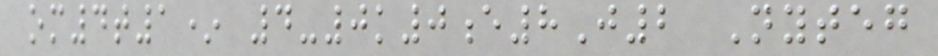om4t1* 4-0k0e8J2 Nyteg
